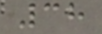38
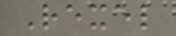Rexel
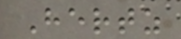Hertz
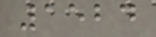1524
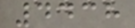4438
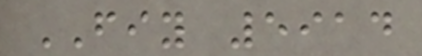FIY 5914
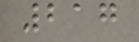217
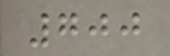700
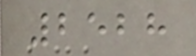2528
